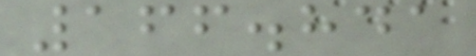166.841
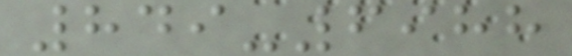849-6988
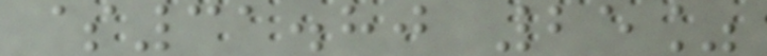$31.80 25%
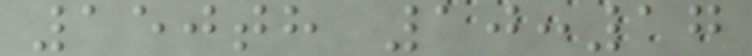150th 10:17
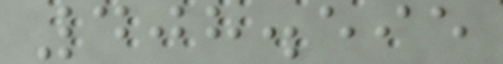408.595
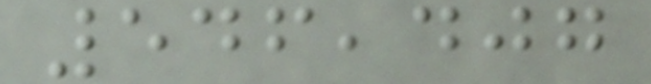546,407
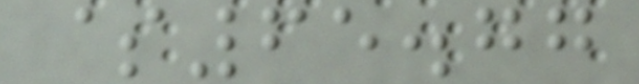$65.77
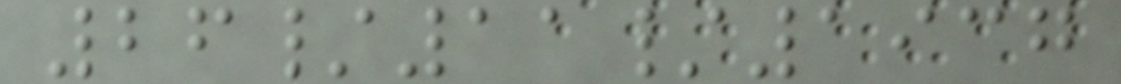26/11/1937
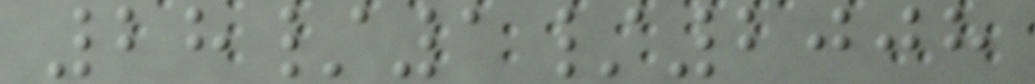28/1/2008
